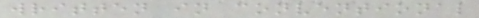written in conventional
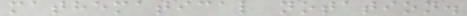mathematical notation.
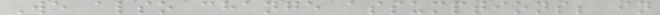We also change assumptions; in
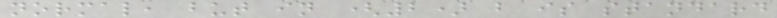normal, but in (2) b is standard
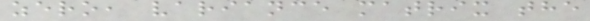zero, variance matrix the
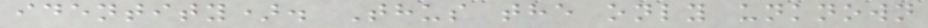identity). Thus the only unknown
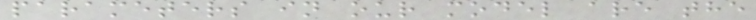parameters in our model are the
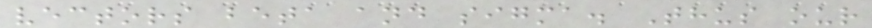vectors beta and sigma. Thus our
